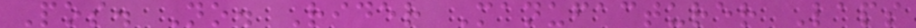Pos. No. Rider Manufacturer Laps
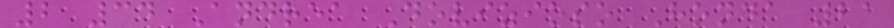2 34 Andrea Dovizioso Honda 21
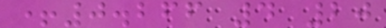+0.266 4 20
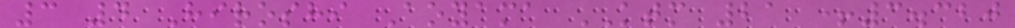3 4 Hiroshi Aoyama KTM 21 +3.320
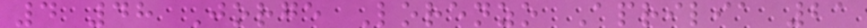4 48 Jorge Lorenzo Aprilia 21
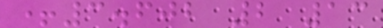+3.602 2 13
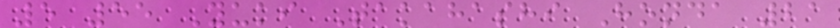5 55 Yuki Takahashi Honda 21
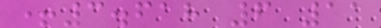+3.618 6 11
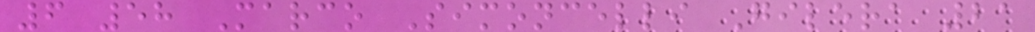6 58 Marco Simoncelli Gilera 21
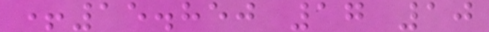+15.850 17 10
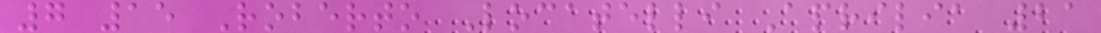7 15 Roberto Locatelli Aprilia 21
